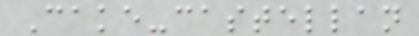Cake-castellan
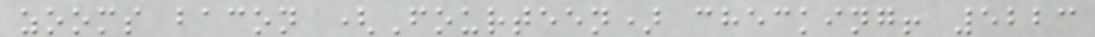zooms bacon (Fourteen) checking! 5223
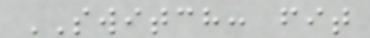SWITCH: fit
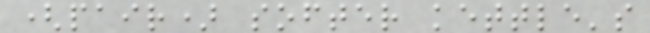(pair) softer kettle's
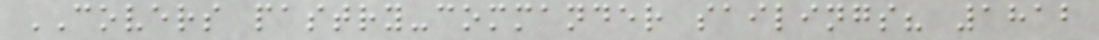COVERS pastry-commander sailings? 1812
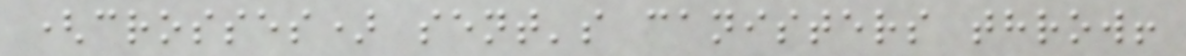(crosses) sent's canisters throw!
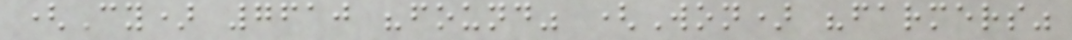(Cy) 7610 "found" (Won) "farmers"
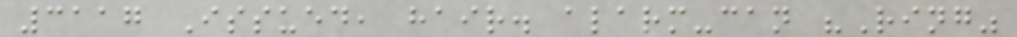3117 Issued, hair. alarm-can "Ring"
